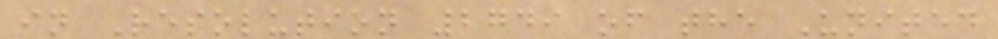in Resolution 2749 of the United
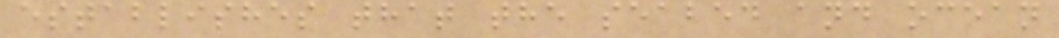establishes that the seabed and ocean
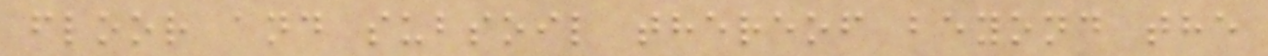floor and subsoil thereof beyond the
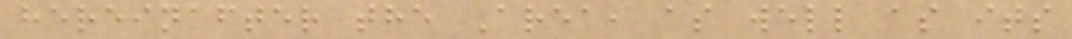hereinafter the Area, as well as its
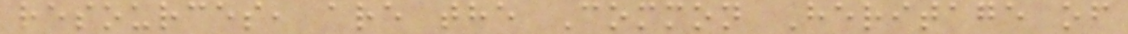resources, are the Common Heritage of
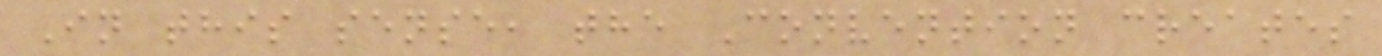In this sense, the Convention creates
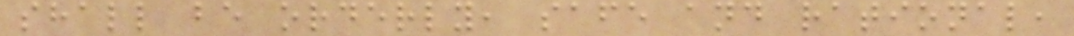shall be orderly, safe and rational,
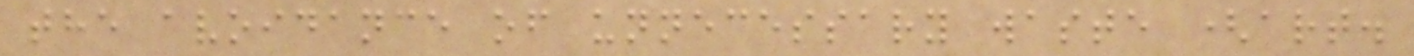the avoidance of unnecessary waste (art.
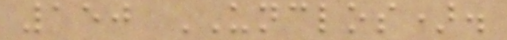150 UNCLOS).
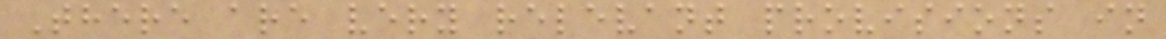There are very relevant provisions in
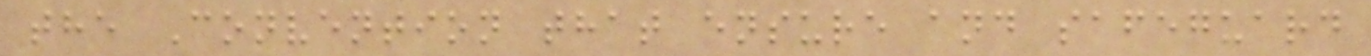the Convention that ensure and safeguard
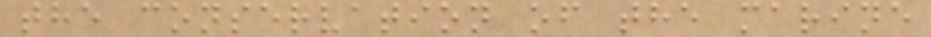the conservation of the marine
